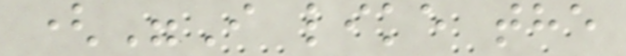("I like the
